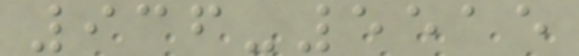936-5515
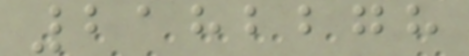2182278
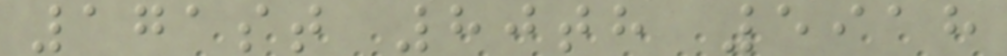171st 80th 5918
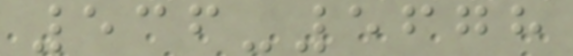536-5678
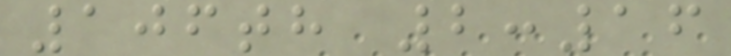106th 2:16
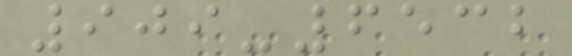909-6532
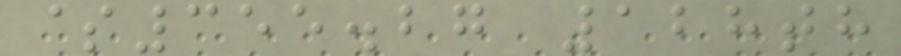$355.27 128th
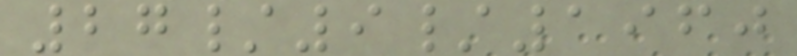27/9/1960
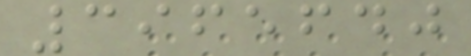3965640
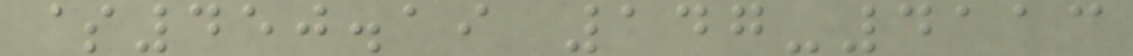$450.19 147-4113
